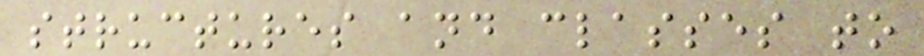structures and classes to
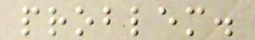problem.
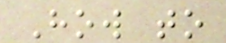How to
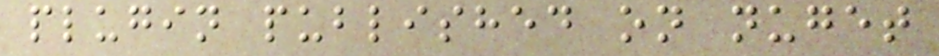plugin published on nuget
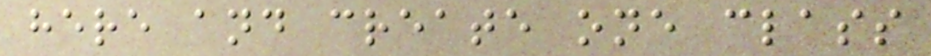here and create one class
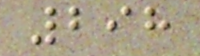298
